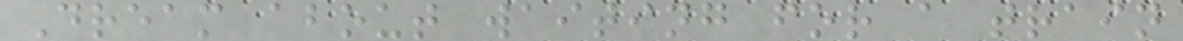Dream about waiting for a train
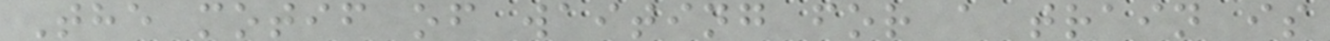The motif of waiting for a train is
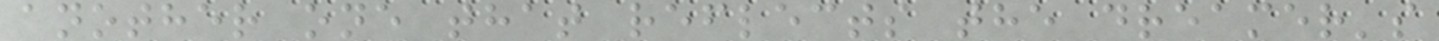another one that reflects the dreamer's
